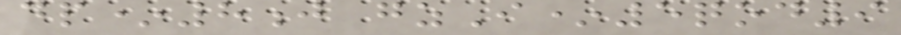dp*8j gzI*5qod9
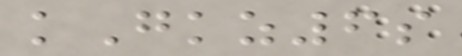kGkz6s
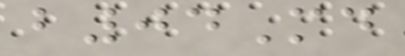b04Md
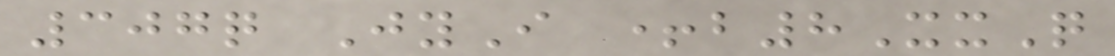307q JyI +b8XxQ
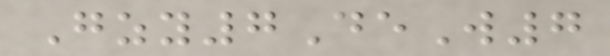Gzy7DeW7
